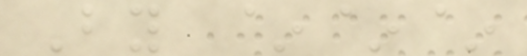By ~~~
